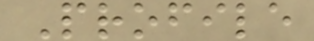Profile
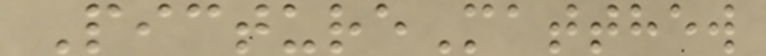PictureMatthew
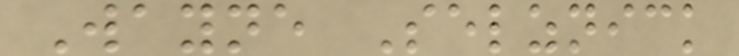Wayne Selznick
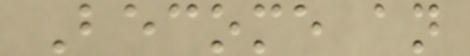Become an
